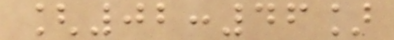[02:46]
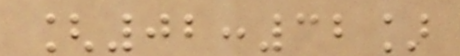[02:32]
